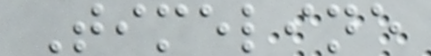Timeline
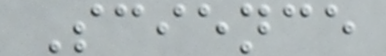Science
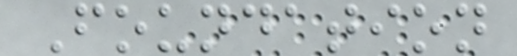Foundation
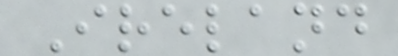Ireland
